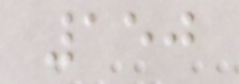150
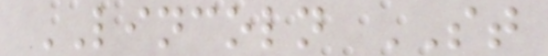LINCOLN ST
